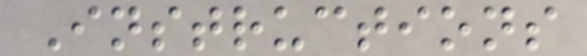Instructions
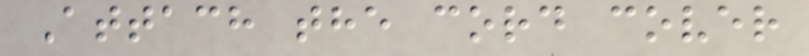Attach the cord cover
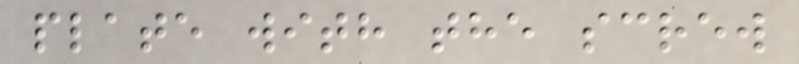plate with the screw
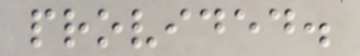provided.
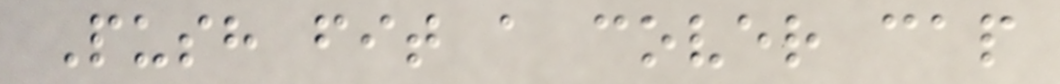Push fit a cover cap
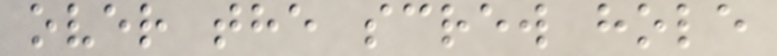over the screw hole
